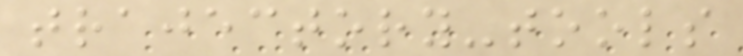trajectory-tools
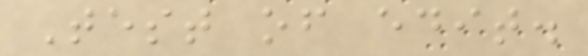Test of edit.
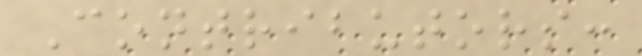Contributors:
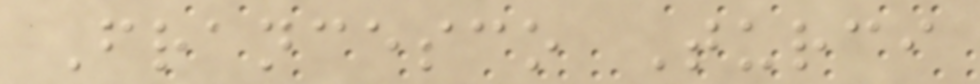Francesco Turci
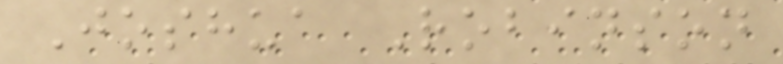Joshua Robinson
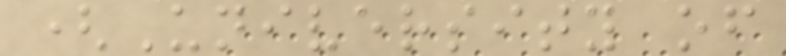(University of
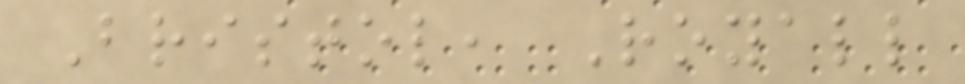Bristol, Royall
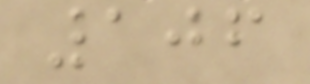106
